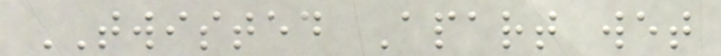TWISTED Apart wet
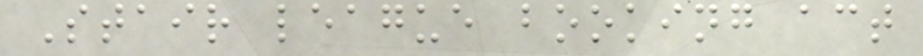Stair league booking act
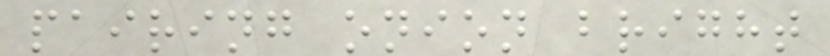pairing onion bright
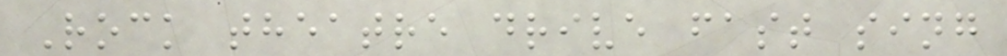Rock theatre drive fast sing
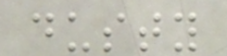dusty
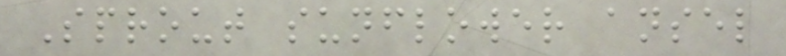Sprout sunflower ansel
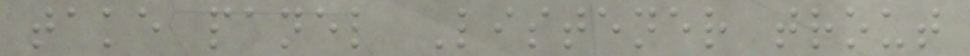take panel Listener trout
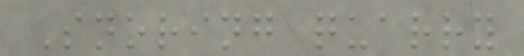Snoring quarry
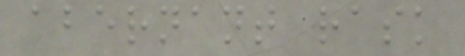abernant rask
